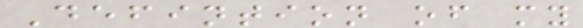Defintion of my
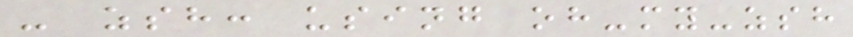- zsh: using oh-my-zsh
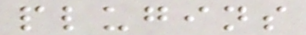plugins
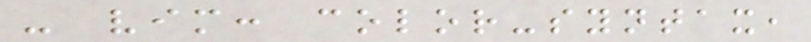- vim: color-syntax,
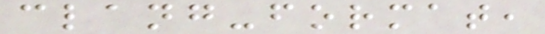clang-format,
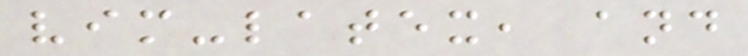vim-latex, and
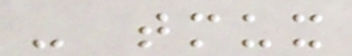- tmux
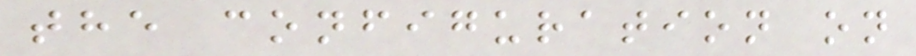the configuration on
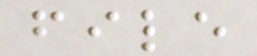file
